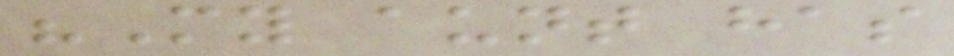"My aunt has
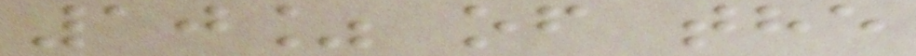10% of the
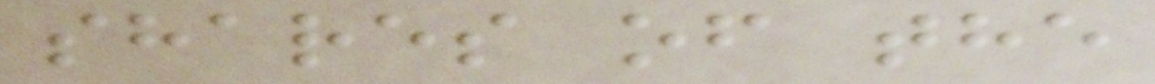shares of the
